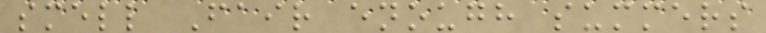smell Fair enough summers
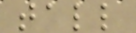tall
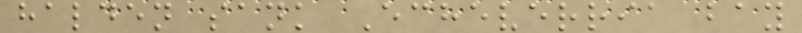halden sank Echeverria bay
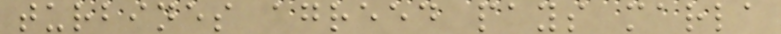turbines agreed pays marla
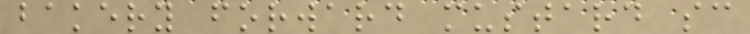bakery forward mustard sc
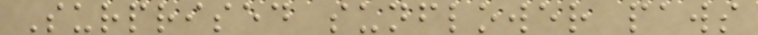Surprised sunflower paws
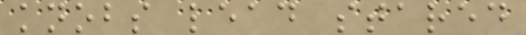knobs lead stared
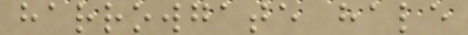harrowgate hale
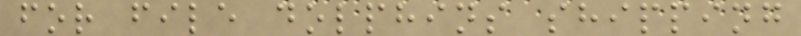for file dolphins shipping
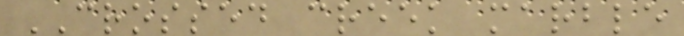CROSSED creek marble
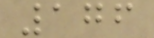176
